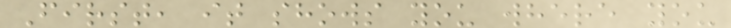First, it shows you where you
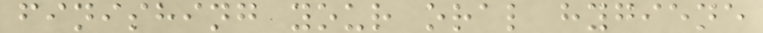finishing your oral hygiene
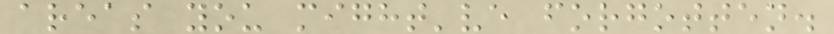areas you might've forgotten.
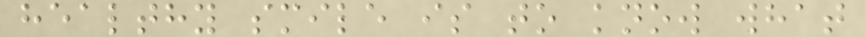healthy smile is to know what
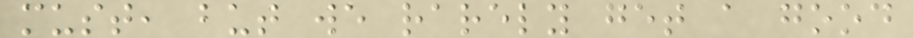must, but we rarely get a good
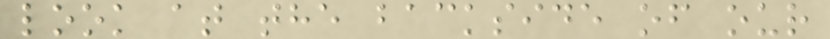look at the backside of our
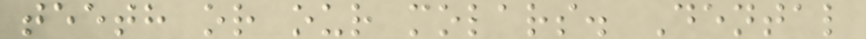teeth or our molars. Dental
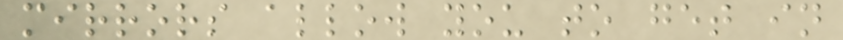mirrors allow you to get in
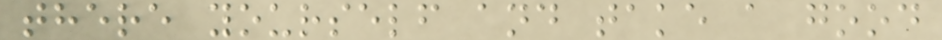there yourself and take a good
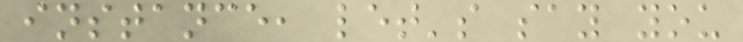instance, let's say you
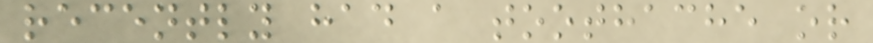recently had a toothache or
